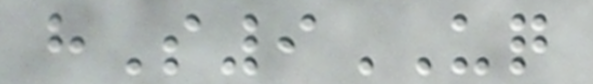hS9UQ
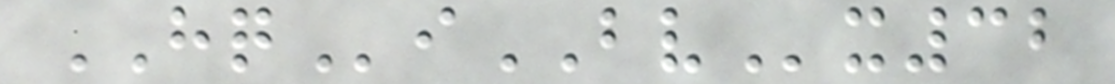HQiBVx32
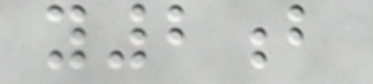y2b
